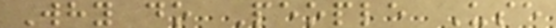Why do People Use
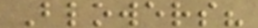Blowers?
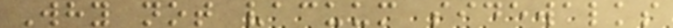Why not vacuum sidewalks
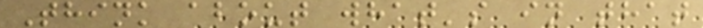Think about what's in that
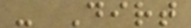- Dirt
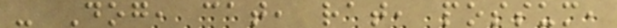- Dog, cat, rat, possum,
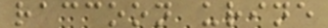raccoon urine
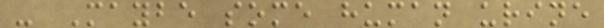- Maybe some human urine
